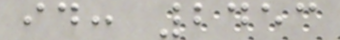id: 2453
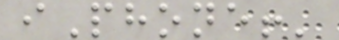iPhone!'
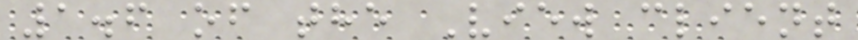1.6 of the View client
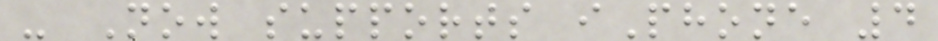- Now supports iPhone 4
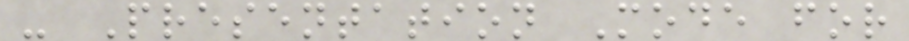- Presentation Mode for
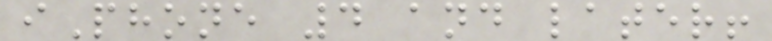iPhone 4 and later!
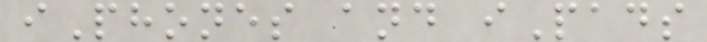iPhones and iPads
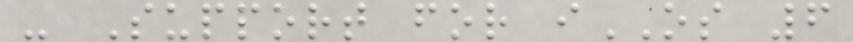- Support for iOS 6
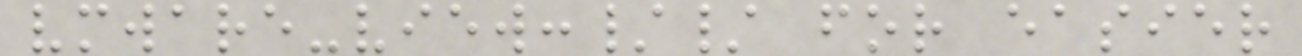vmware-view:// for easier
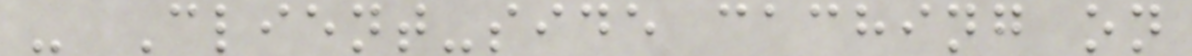- Client-side caching on
